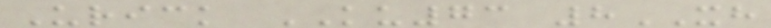Urick KU73 8XH
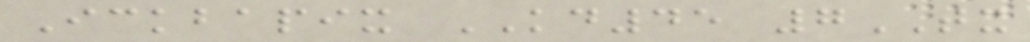Ickbapix KD45 7TX
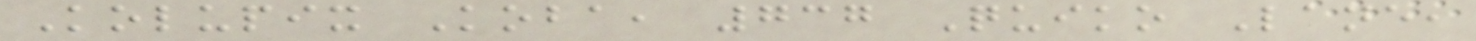Kolupix Koba, 737 Quiko Lane,
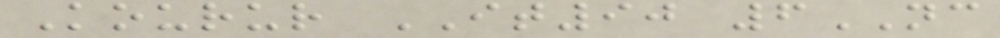Kourur IT90 6NC
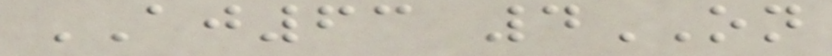AJ63 4ON
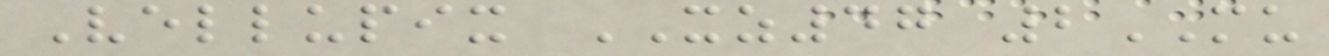Vellupix XZ47 2MU
